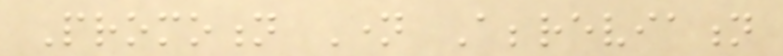Promotion Name Abbreviation
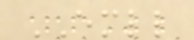EMLL
